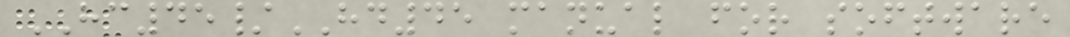HC45/HD45 manual for software
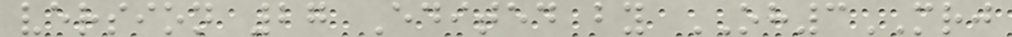version 27 Edited by OH3MRJ
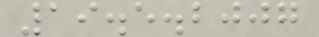19.5.2007
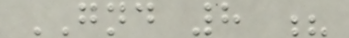GND 8 ?
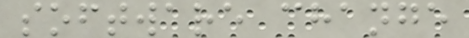software change
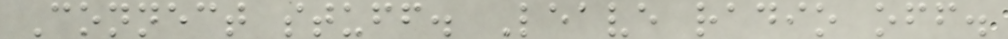Connect stuff. Leave radio off.
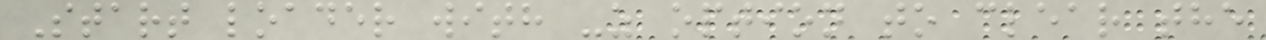Start loader with -z option to clear the
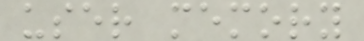user memory
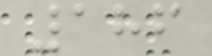186
